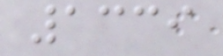1339
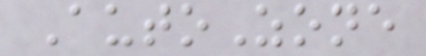AutoZone
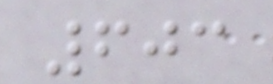603
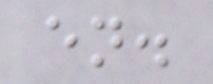en.
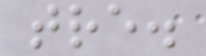tre.
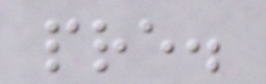pre.
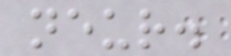neur.
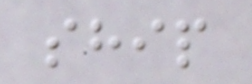ship
